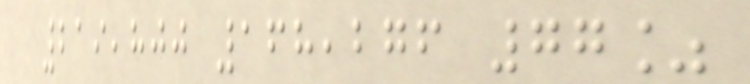219,800 168,276 77%
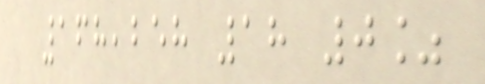168,258 18 0%
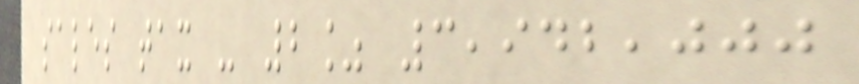sales tax - 2% 3,942,000
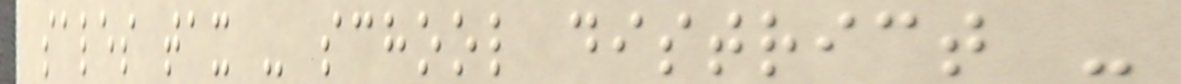sales tax - school district -
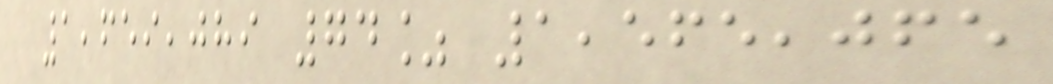1,659,089 74% 1,565,065
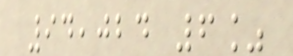94,024 6%
